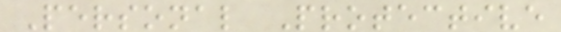Personal Protective
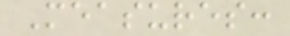Measures:
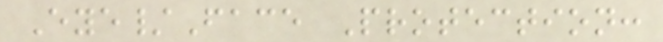Eye/Face Protection:
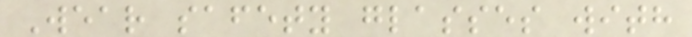Wear safety glasses with
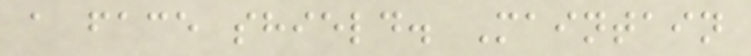a face shield. Maintain
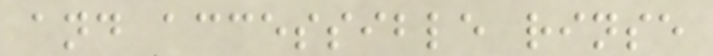and accessible rinse
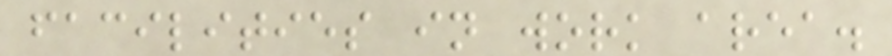facilities in work area.
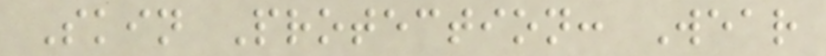Skin Protection: Wear
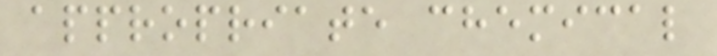appropriate chemical
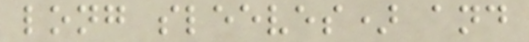long sleeves) and
